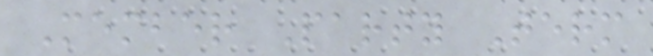Member Party Term
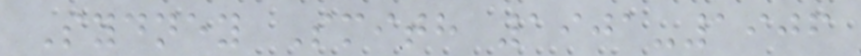Sydney Smith 1901-1906
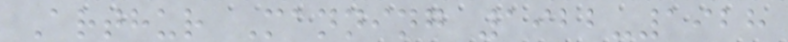Arthur Manning 1922-1928
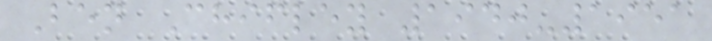Ben Chifley 1940-1951
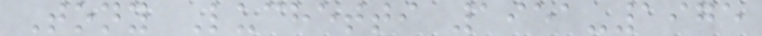Tony Luchetti 1951-1975
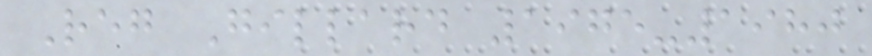Reg Gillard 1975-1980
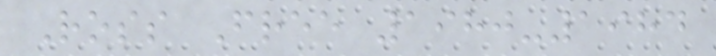Ross Free 1980-1984
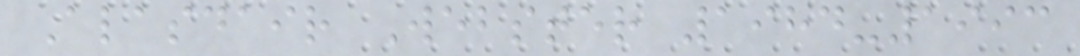Alasdair Webster 1984-1993
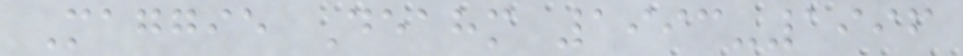Maggie Deahm 1993-1996
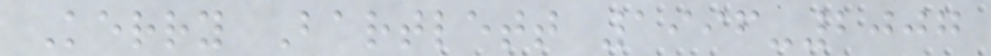Kerry Bartlett 1996-2007
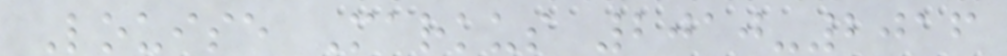Louise Markus 2010-2016
